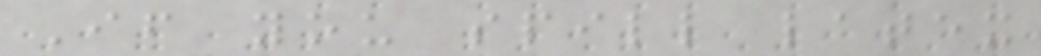If you spill latex
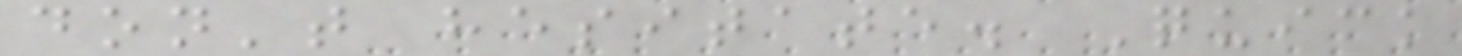don't hesitate. Quick
